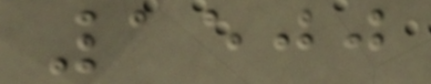1500
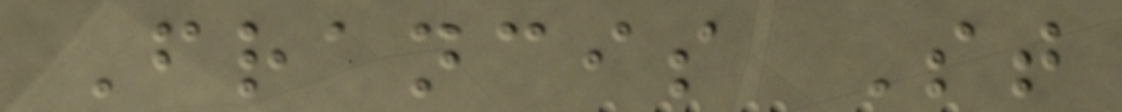Francis St
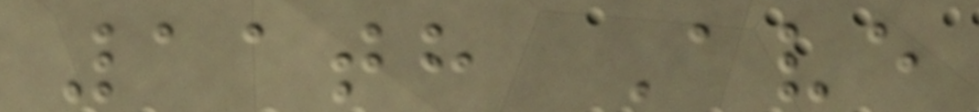11th Ave
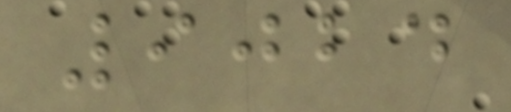9024
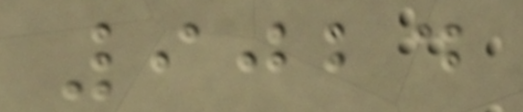9024
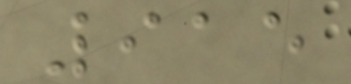915
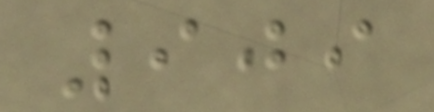909
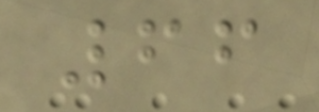66
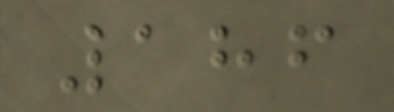186
